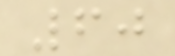60
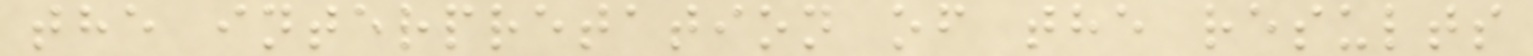the interpretation of the results
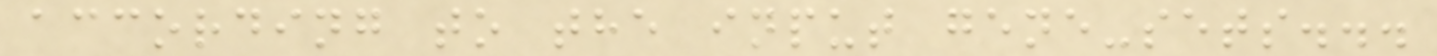according to the input gene-sets...
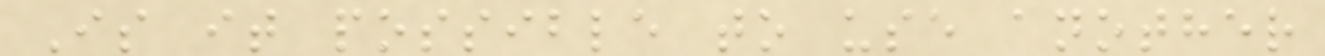Is it possible to use another
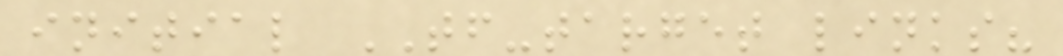initial TF-target links?
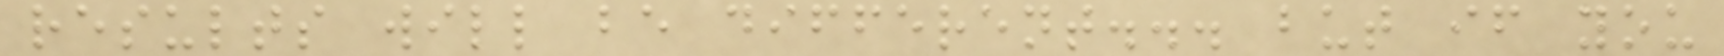results will be different... but if you
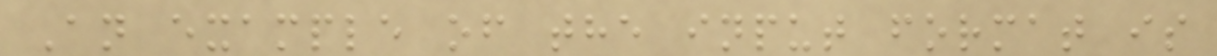An example of the input format is
